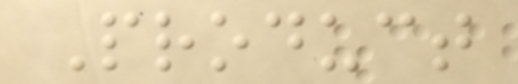Product
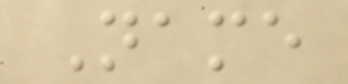Name
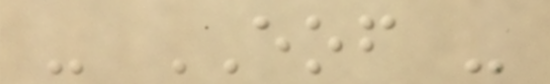- EOF -
